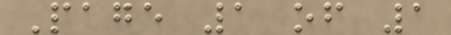Page 1 of 1
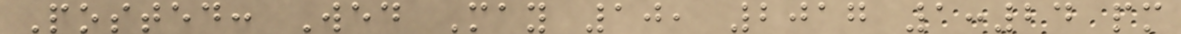Posted: Wed May 10, 2017 1:24 pm
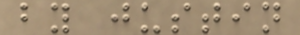by justin
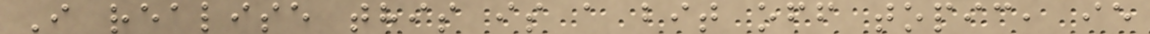I realise this is a bit off topic, ie
